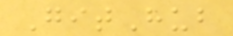GitHub
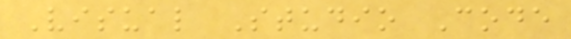Visual Studio Code
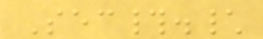Sec#.\
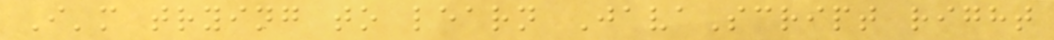I'm trying to learn JavaScript right
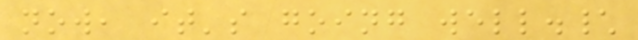now, it's going well.\
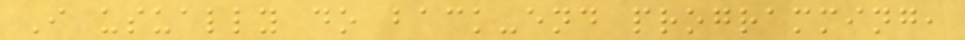I usually do back-end programming,
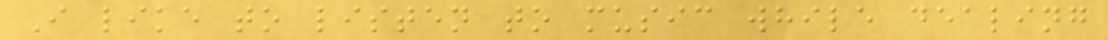I like to listen to music while dealing
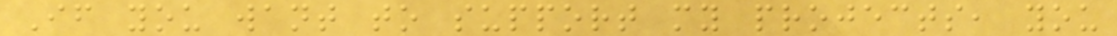If you want to support my projects, you
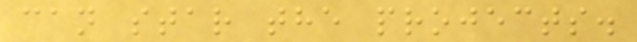can star the projects.
